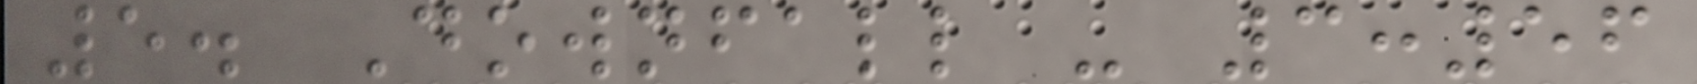5. Downfall - 3:56
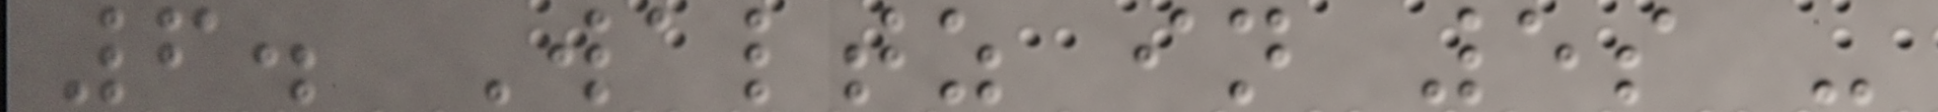6. Waltz in 5s -
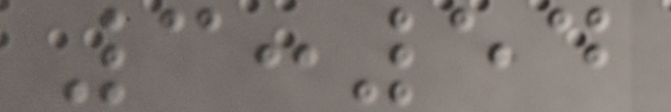3:54
